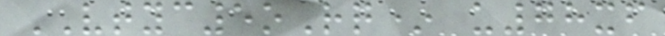VTYC5oRq* u78xf
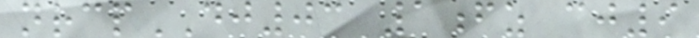nrcpDJ03 1fz cj9
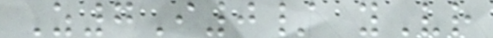Z7I0/ yVr
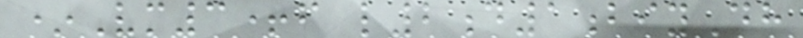*Vm3+f l2d1biyDh
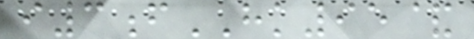i3fHK95&
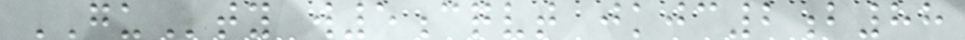GUty w5cqvt jkjc2b88
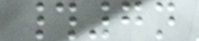#7n
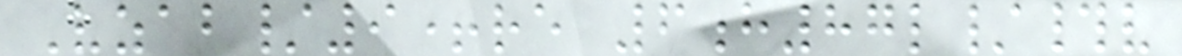Vzab/9+re 6h87l/#v
